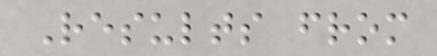Results from
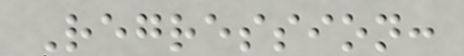Regression:
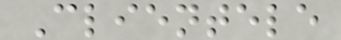Clientele
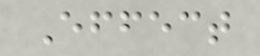Effect
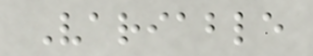Variable
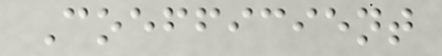Coefficient
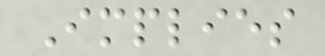Implies
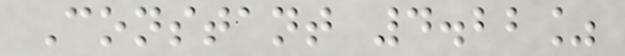Constant 4.22%
